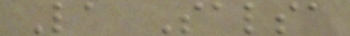La Salsa
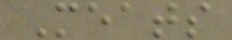Meats
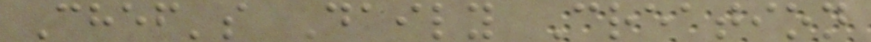Chef's Daily Creation
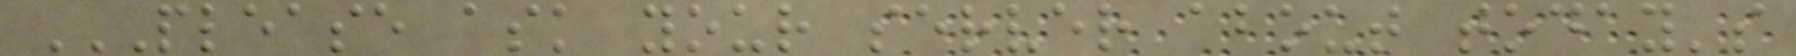PLEASE ASK YOUR SERVER ABOUT TODAY'S
